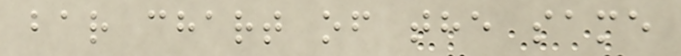bar chart of the same
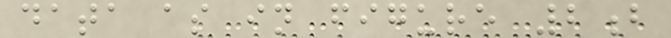data as in figure 2b
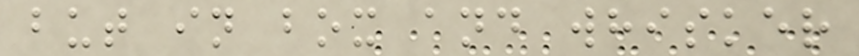but in box and whisker
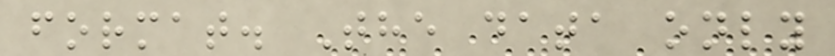format. The data only
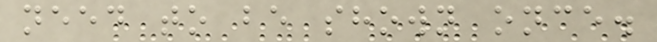need to be shown once.
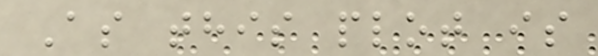As this plot is
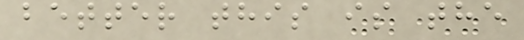better this is the
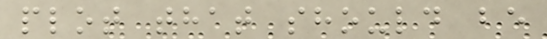plot that should be
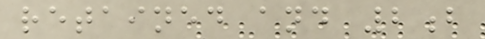retained and 2b
